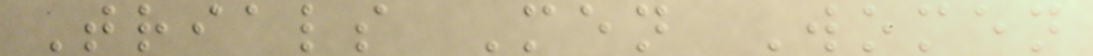Trials Men Women
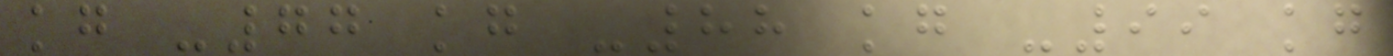kg -77 kg -88 kg -99 kg
